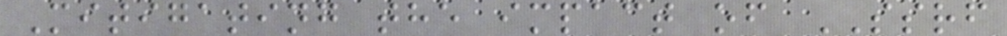Mitigating the impact of SSRF
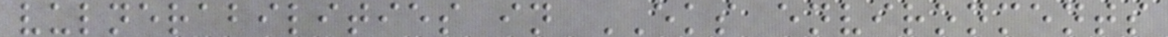vulnerabilities in EKS environments
